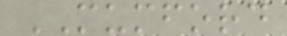MUMFORD
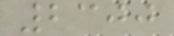2300
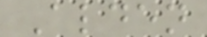Alden
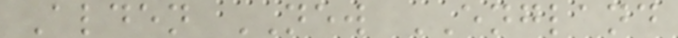Alden NEW ENGLAND
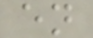en
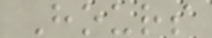Hours
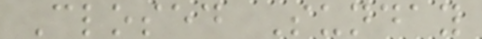Closed Sunday
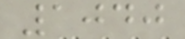1040
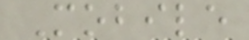Mobile
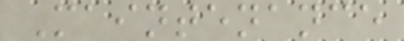Maintenance
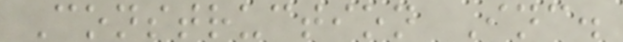Construction Inc.
